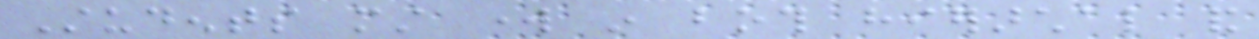Students must work in both hierarchal and
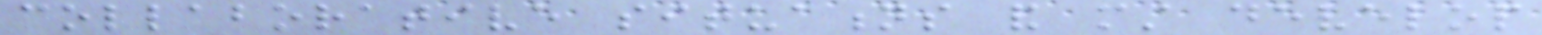collaborative situations and must develop
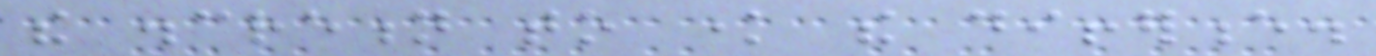the discretion to know the difference.
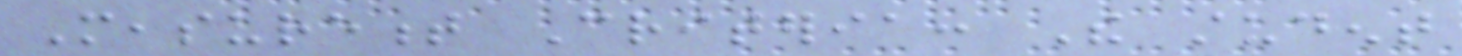Measurement Criteria: The student
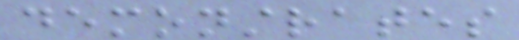demonstrates
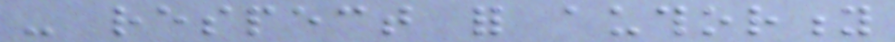- respect for authority
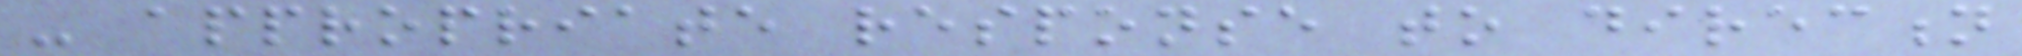- appropriate response to direction
